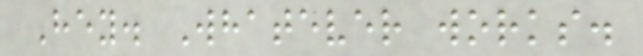Hey. Whatever works.
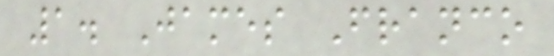1. James Franco
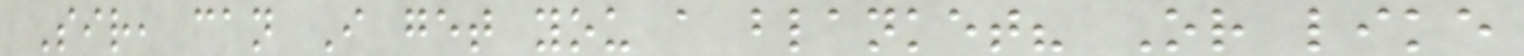Sir, can I get you a blanket? Or like
